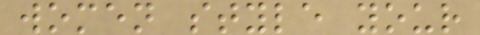women style your
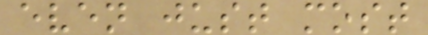even just most
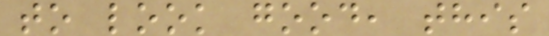to look good, this
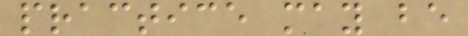practice may be
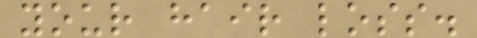your hair loss.
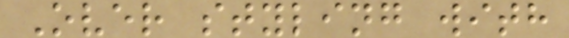Over styling with
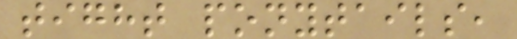tight ponytails,
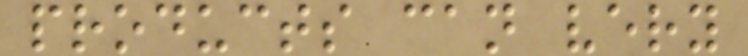products can very
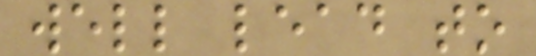well lead to
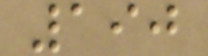190
